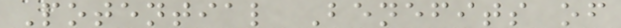Potential Benefits of
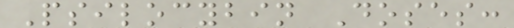Psilocybin Doses:
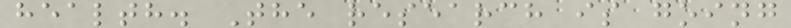health. The research is going
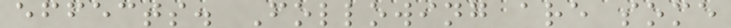effects. Following are some
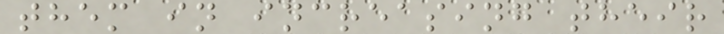them in increasing their
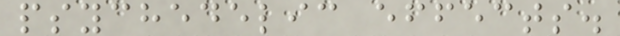psychedelic effects.
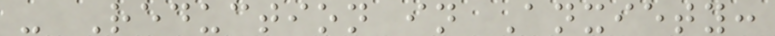- Reduction in Anxiety:
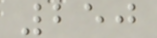250
